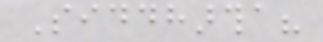Siddhartha?
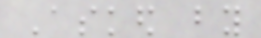Asked by
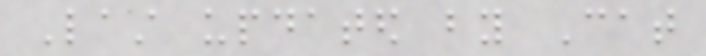Last updated by Cat
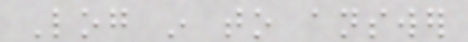Log in to answer
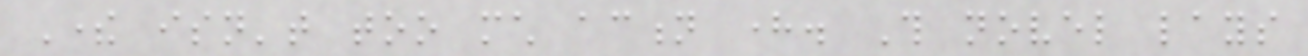There isn't too much action here. This novel lays
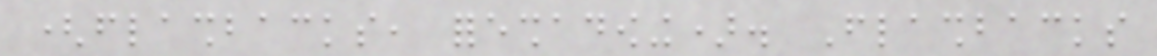(flashbacks, foreshadowing). Flashbacks
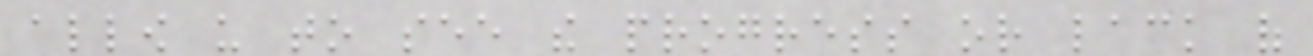allow us to see the progress or lack of
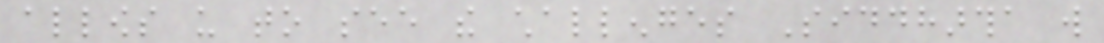allows us to see the challenges Siddhartha will
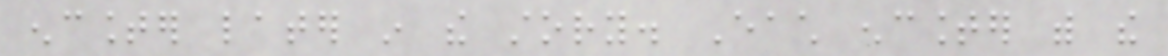encounter later in the story. Each encounter with the
